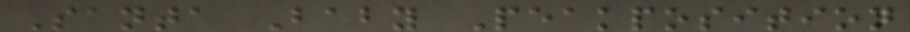Santa Baby Peakposition
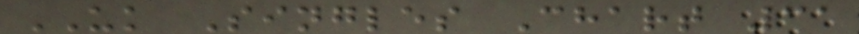UK Singles Chart 31
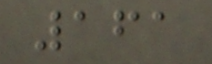161
